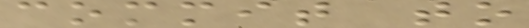commit to
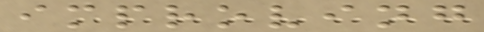improving
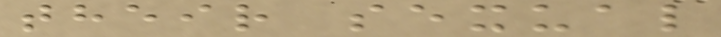their sexual
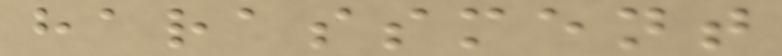harassment
